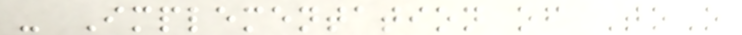- Implementation of ToO
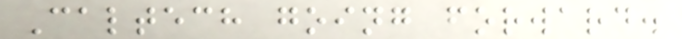Caltech going forward.
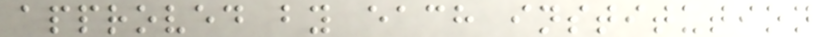approved by each institution
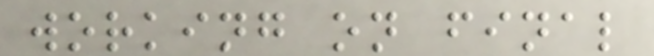working on final
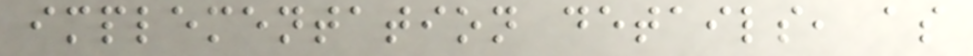implementation details, as
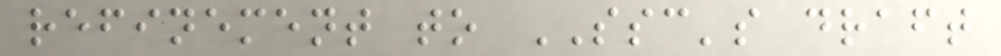refinement to SSC's draft
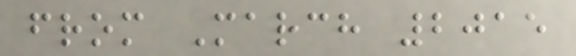from March 2015
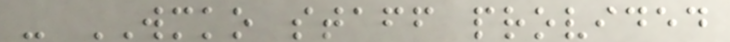- WMKO staff provided
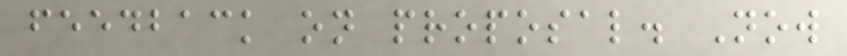feedback on proposal. Now
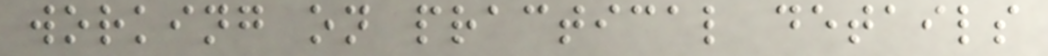working on practical details
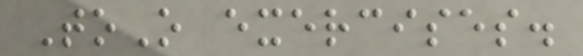ToO exercises.
